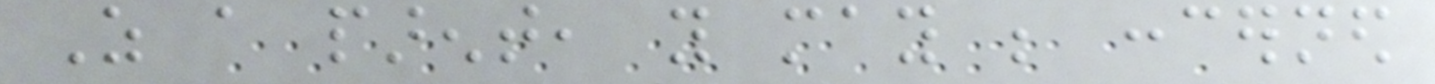As a parent, you may be concerned
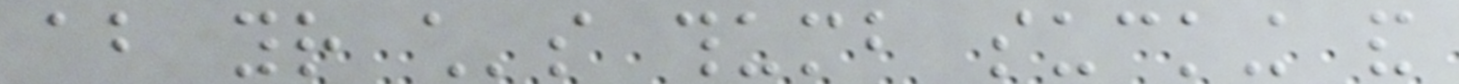about your child's thumb sucking and
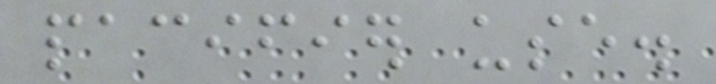pacifier use.
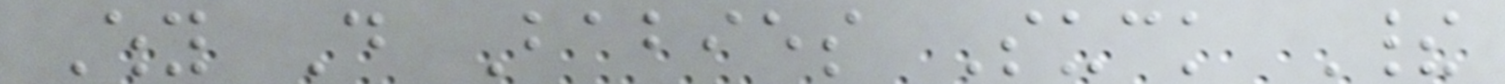Why Do Babies Suck Their
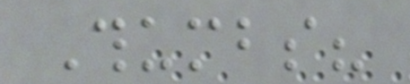Thumbs?
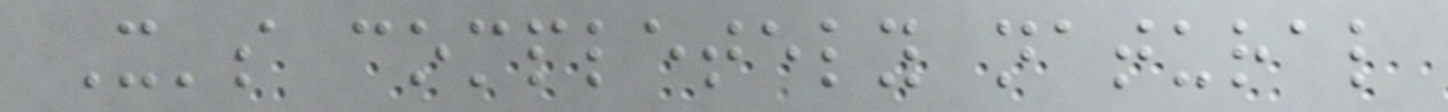It's completely natural
